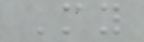My
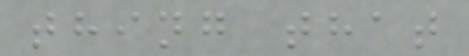thing that
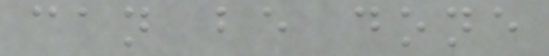can be done
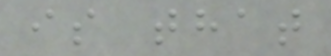is that
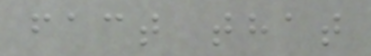fact that
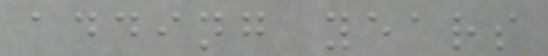adding years
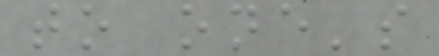to one's
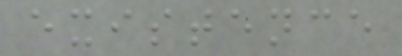existence
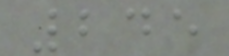245
